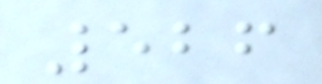526
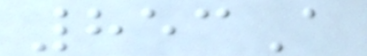853A
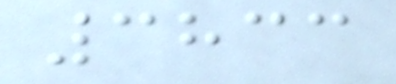3833
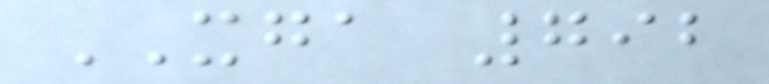XGA 792
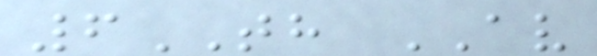6TH AV
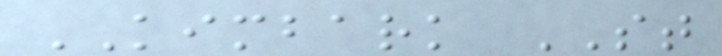KIMBARK ST
